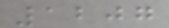1207
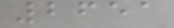2651
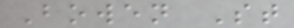Bowen St
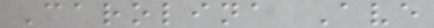Carolina Ave
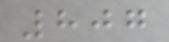807
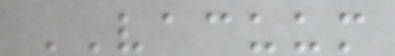VACUUM
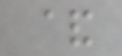&
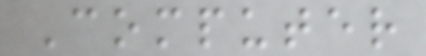Computer
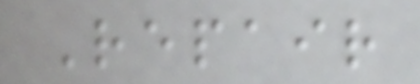Repair
